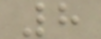8
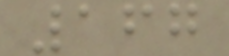167
